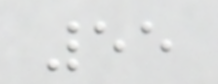55
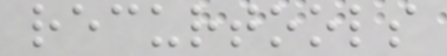recurtools
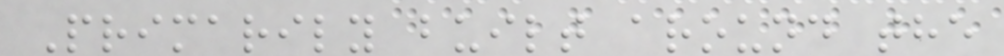Primarily built around the
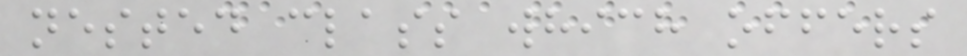nested class which offers
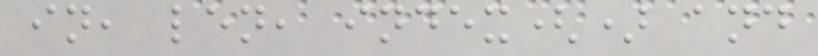in, len, index() and
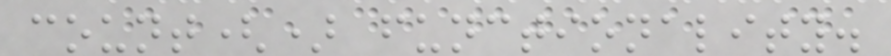count() functionality.
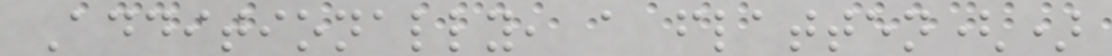Additionally, a flatten()
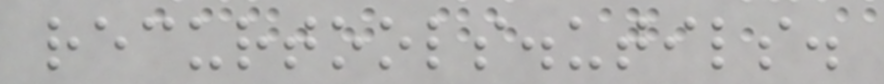recurtools.utils.
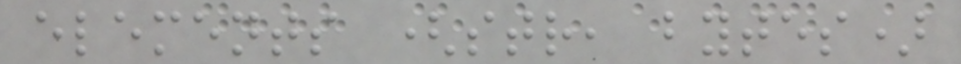elements (str, bytes)
